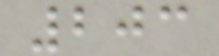203
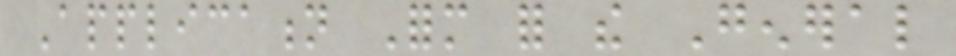Application Form for the General
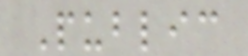Public
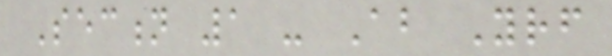Section 1 - About Yourself
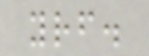yourself.
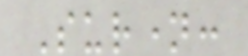Surname:
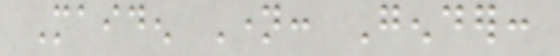Maiden Name: Gender:
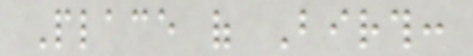Place of Birth:
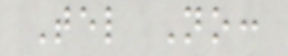Tel No:
